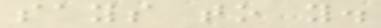says to you.
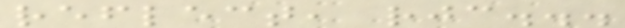reflect, rejoice...
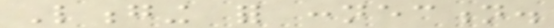Longing for connection.
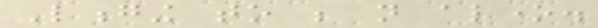Longing to be not alone.
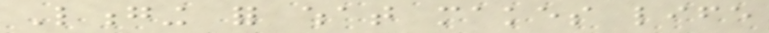Longing for what makes life
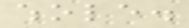whole.
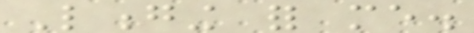Longing for me.
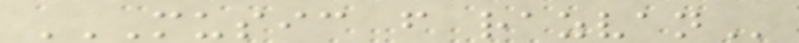MUSIC FROM RAZVAN
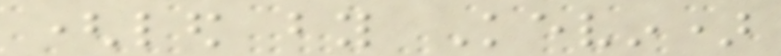(led by Kevin)
